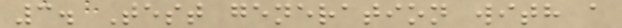3. Test generation with a
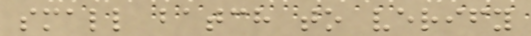small batch to verify
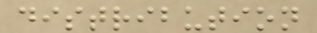distribution
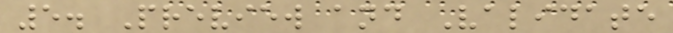5. Preview and Validate
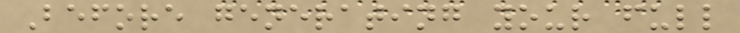Before generating your full
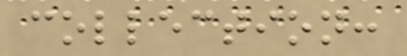collection:
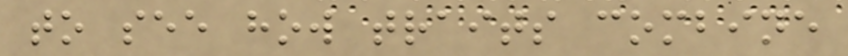to see how traits combine
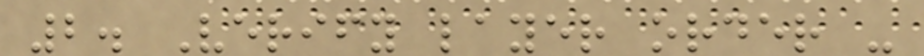2. Verify layer order -
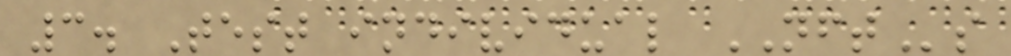3. Test individual NFTs
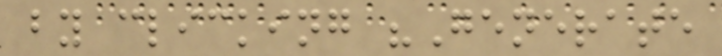by clicking "Generate
